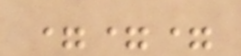===
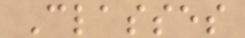Classes
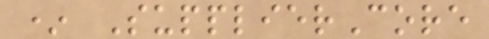* SupplierCore
